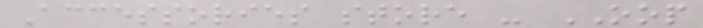Accessories store - OOP
